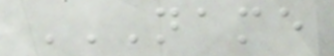NAME
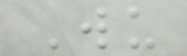Wu
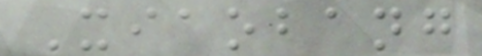Xiaobang
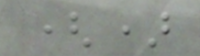()
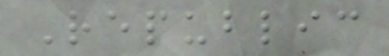Republic
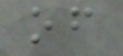of
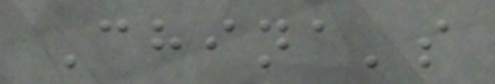China's
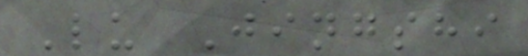Lu Jingshi
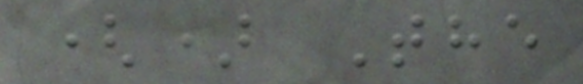() The
